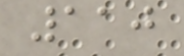110
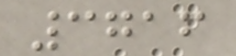3716
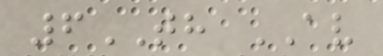6TH AV
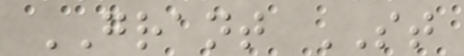GRANT ST
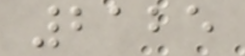2125
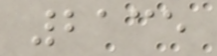2135
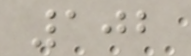102
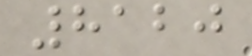8120
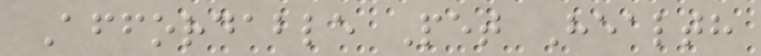Affordable Pet Health
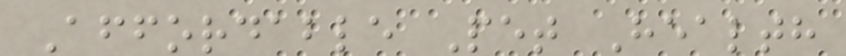Affordable Pet Health
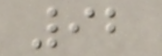92
